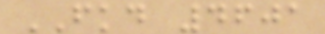FKD 4601
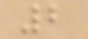2
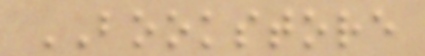BOOKSTORE
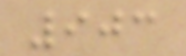903
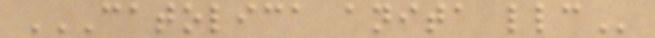CATOLICA ANITA LLC
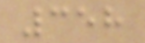358
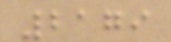2179
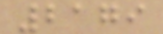2179
